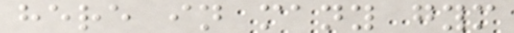here in many gym
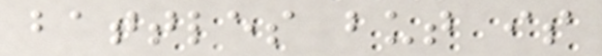battles but is
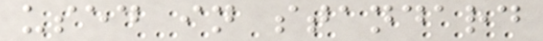used in standard
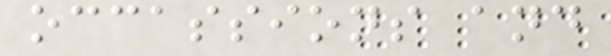occassions and
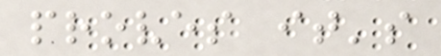proves it's
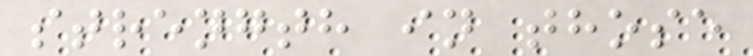strength in those
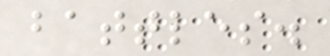battles.
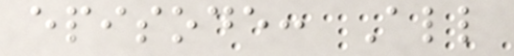episode: All
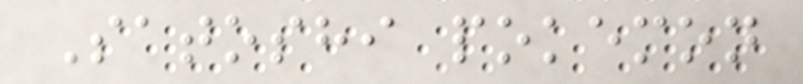Satoshi pokemon
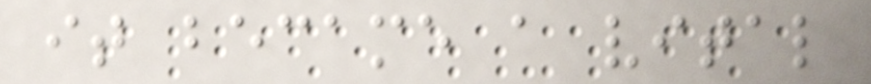it became a vital
